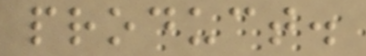product.
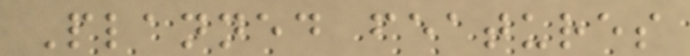Planned features
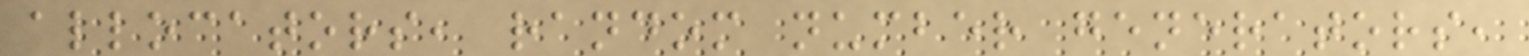allocators, random number generators,
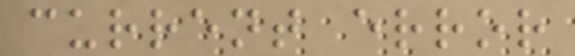current error
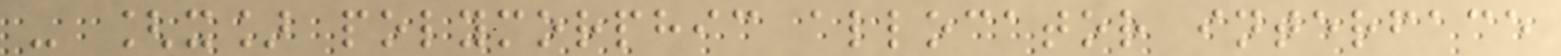- [x] polymorphic allocator interface
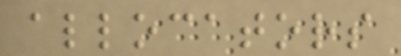allocators
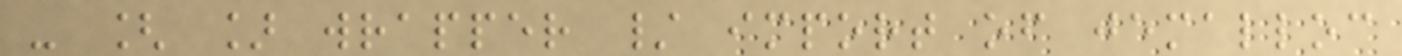- [ ] wrapper / import of jemalloc
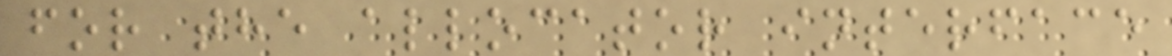for the allocator interface
